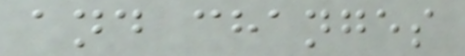and changes
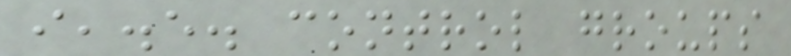i,.e. control groups
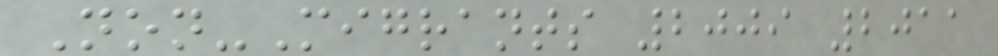Non-Migrants 2009 2011
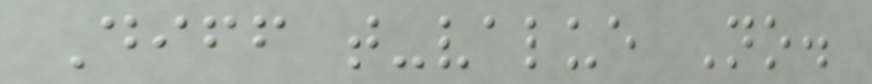Diff t-value No.
